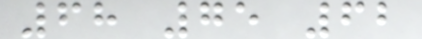68 75 62
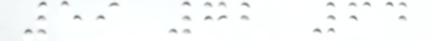59 72 64
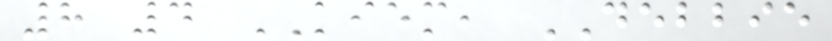8 4 KIEM, DEBBIE
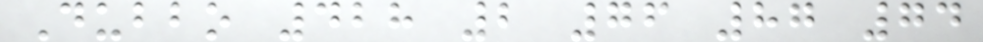Dubbo 428 2 76 87 74
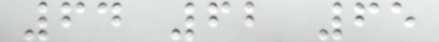64 62 65
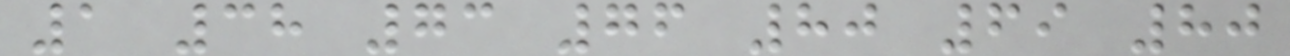1 38 73 76 80 69 80
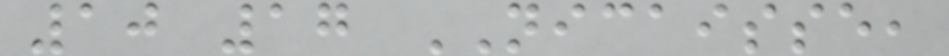10 17 NICAISSE,
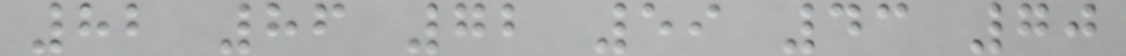82 86 72 59 43 70
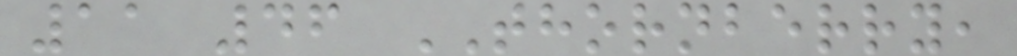11 46 THORNBERRY,
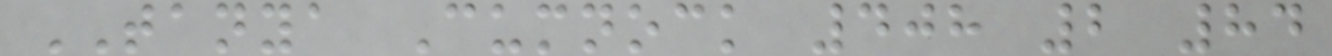TANYA Cumnock 408 2 84
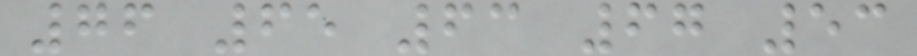76 65 63 67 53
